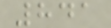841
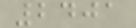2401
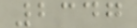2347
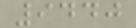9440
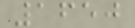1650
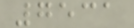7531
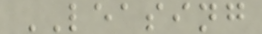LEASING
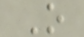O
